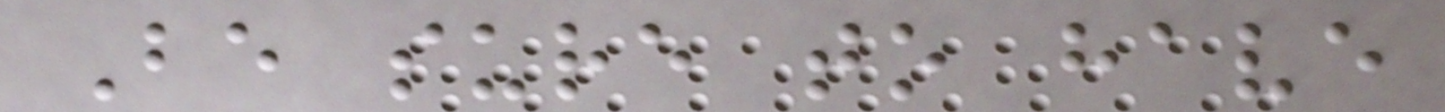Be sure to have
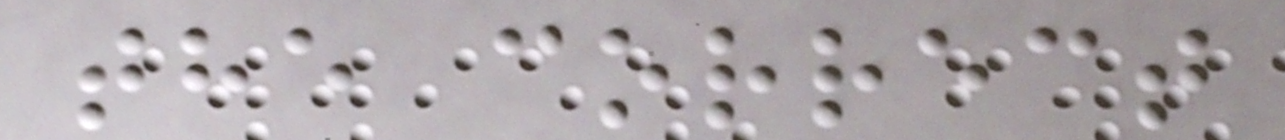the correct
